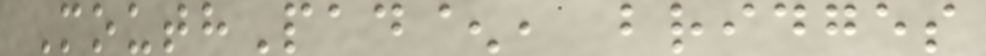MouthPad^, bridges
